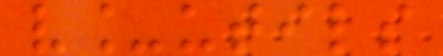v_utils
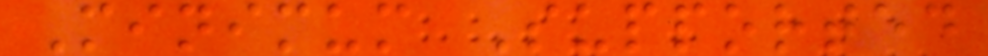Minimum Supported
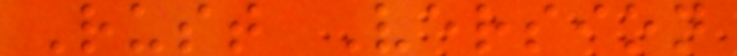Rust Version
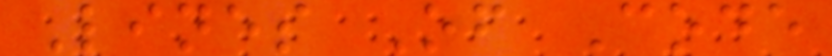Lines Of Code
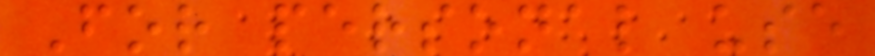For personal use
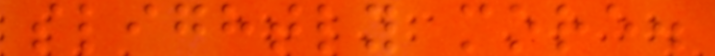slightly more.
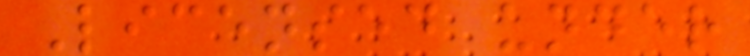Licensed under
